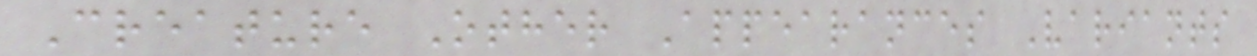Creature Other Appearances Variants
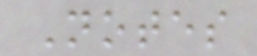Notes
